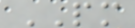PM
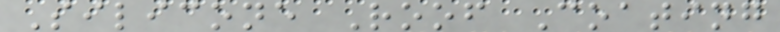Silicone Roof Coating
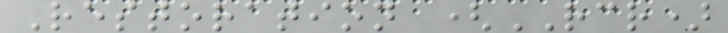Restoration (RCR)
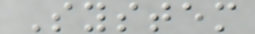System
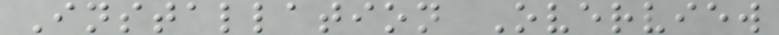Installation Overview
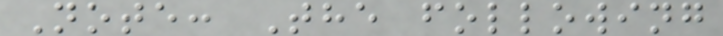Note: The following
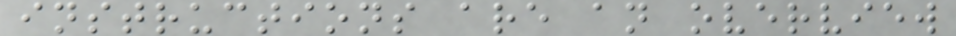instructions are an overview
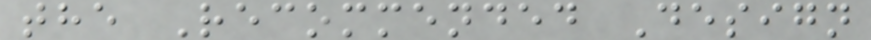the Recommended Design
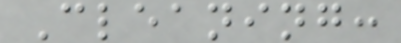Cleaning:
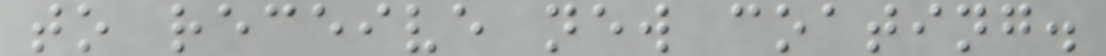to receive new coating.
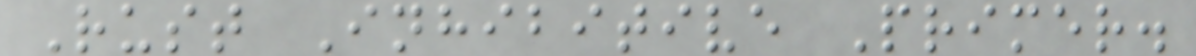Rust Inhibitive Primer.
